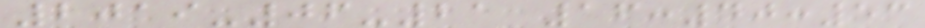2019-06-21 16:40:53
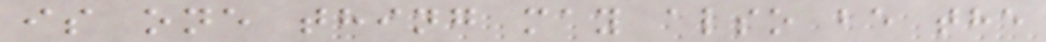is one thing may also be the
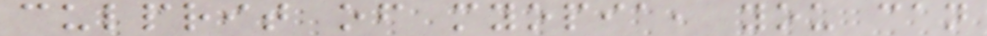culprit of myopia, you can
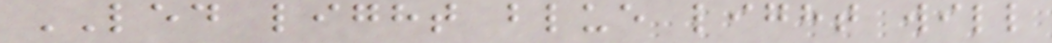LED light blue light will
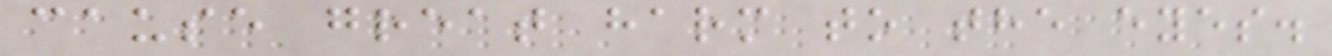cause great harm to the eyes.
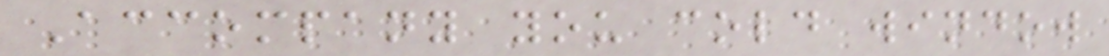Accompany you cold window
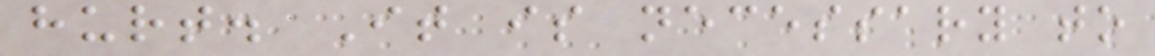hurt. It is necessary to
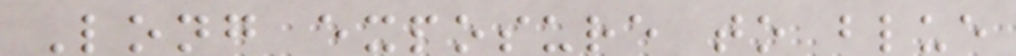Long exposure to blue
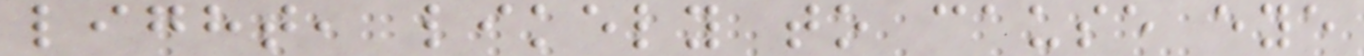light, likely to cause eye
